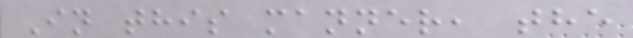In this manner, the
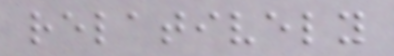relatively
